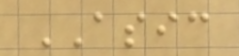ASIC
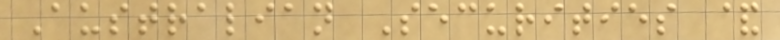Australian Securities &
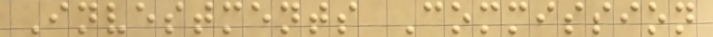Investments Commission
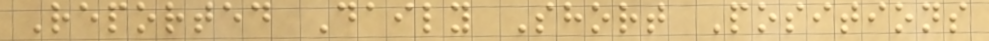Reported Daily Short Positions
